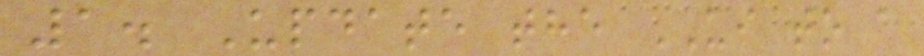1. Update the UI to a
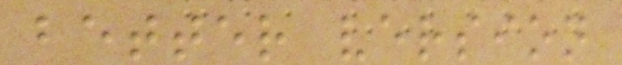better version
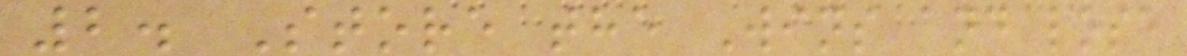2. Store the Wins and lose
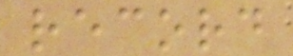record
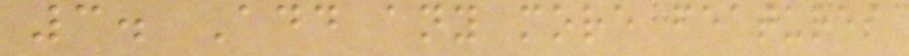3. Add any more features
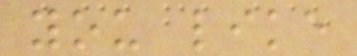you like
